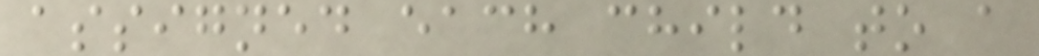assigned each child to a
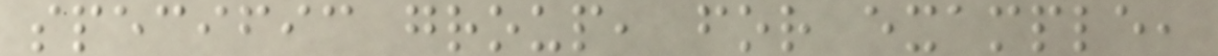specific group, for example,
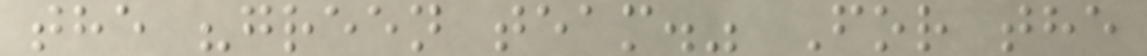the "green team." For the
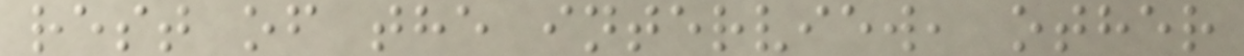rest of the interview, other
